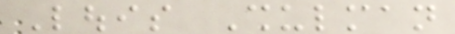Louis Shulman
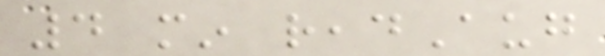4 min readAug
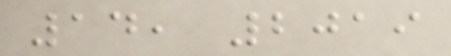14, 2019
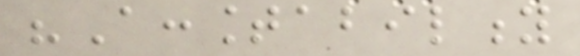"Accountability
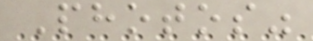Photos"
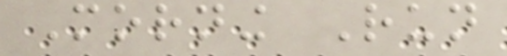Morning Run
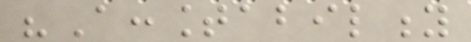"Accountability
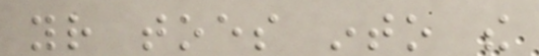your toes into the
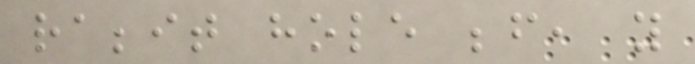rabbit hole before, you
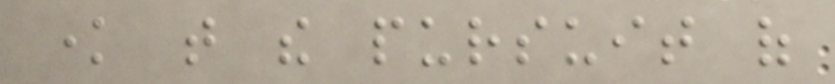know that the pursuit of
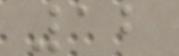12
